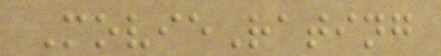MovieRating
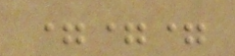===
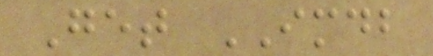Get IMDB
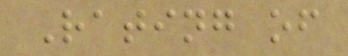Rating of
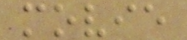movie
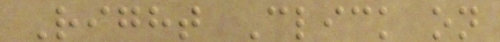Right Click on
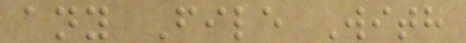any File With
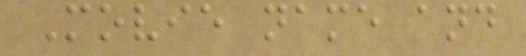Movie name and
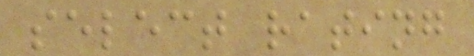select rating
